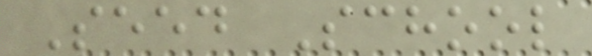Seed School
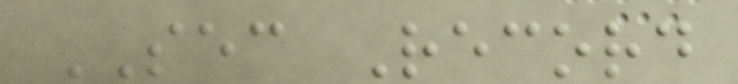SEC Record
